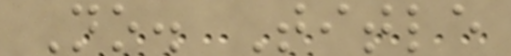No. Title
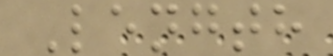Length
